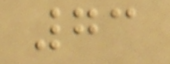73
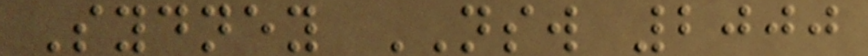Sydney NSW 2000
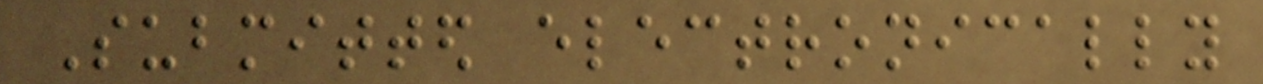Submitted electronically
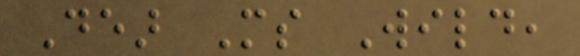Dear Ms Wild,
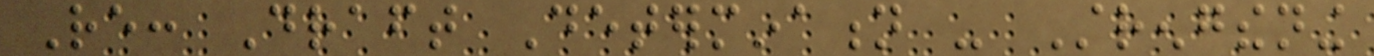Re: Draft Determination - Strengthening
